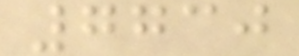7730
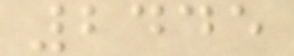2445
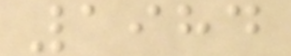1984
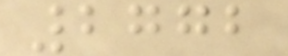2772
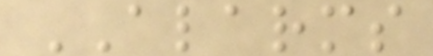ALARMS
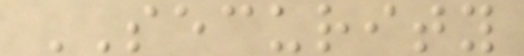SECURITY
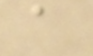a
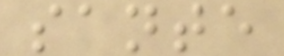sante
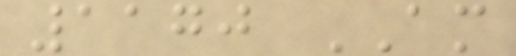1170 AM
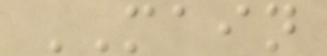MAIN
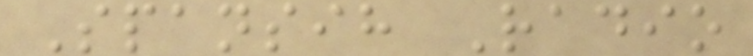Spansih Radio
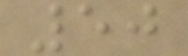50
